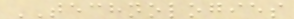TECHNOLOGIES
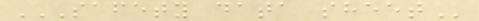SAFETY DATA SHEET
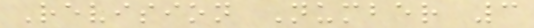Revision Number 3
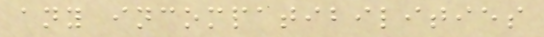any incompatibilities
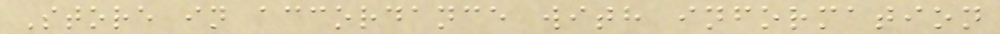Store in accordance with information
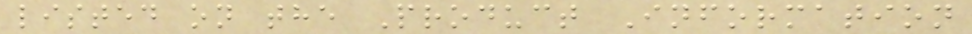listed on the Product Information
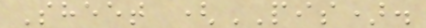Sheet (PIS).
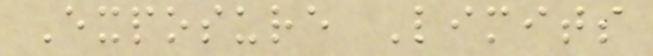Exposure Limits
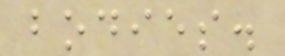bodies.
